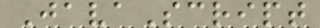JavaScript
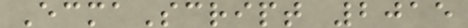EcmaScript 2015
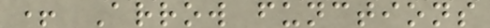+ Arrow functions
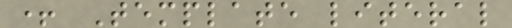+ Template literal
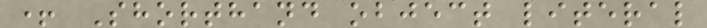+ Shorthand object literal
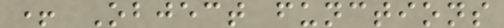+ Object functions
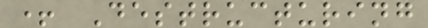+ Destructuring
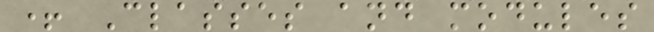+ Classes and modules
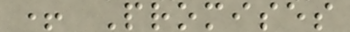+ Promises
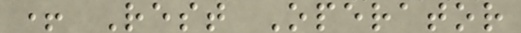+ Rest Operator
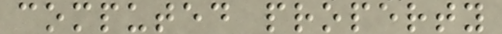computed property
